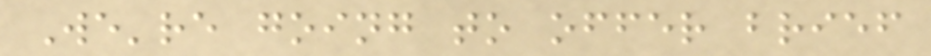We're going to offer brief
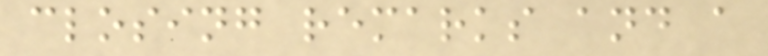closing remarks and a
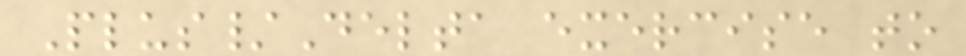Plus/Delta exercise to
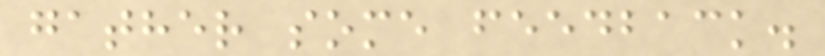gather some feedback.
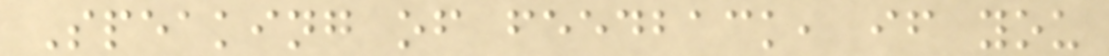Speaking of feedback, if you
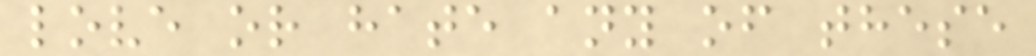love or hate any of these
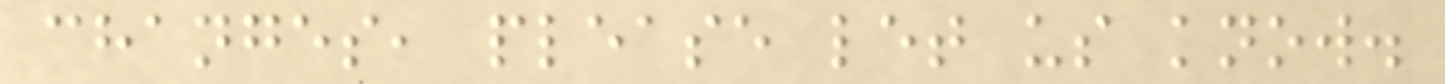changes, please let us know.
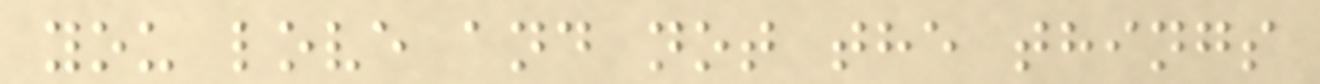you love and not the things
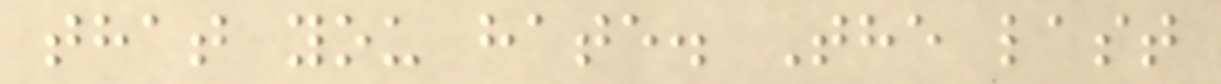that you hate. The last
